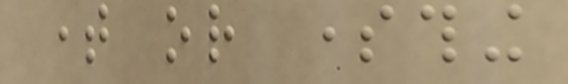time or something
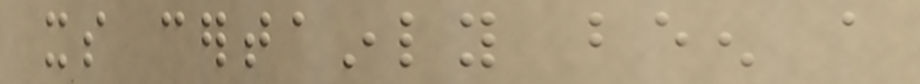its certainly been a
